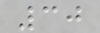30
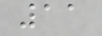11
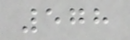578
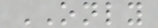ONLY
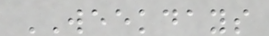WEEKDAYS
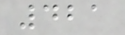421
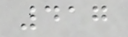417
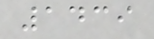1439
